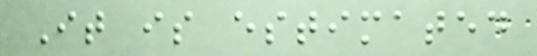It is estimated
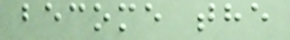become the
